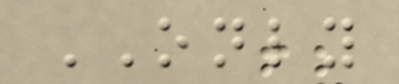ONLY
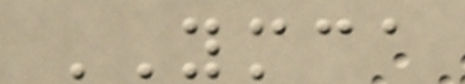YMCA
